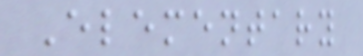Elementary
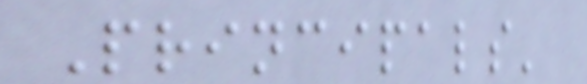Principals'
